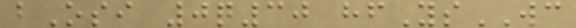bOsi 0q30 hfYsWC
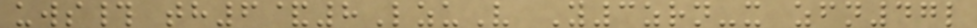uws# th6&8LzuV Y3zrn-x zfn47l
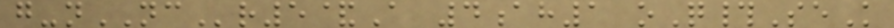g-nNCr5&A 4ah1 oQ#SeK
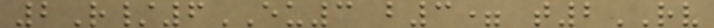2R/6EU3 b3= t2RV
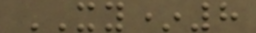XY*8
